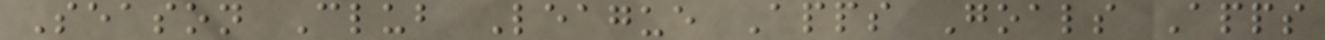Season Club League Apps Goals Apps
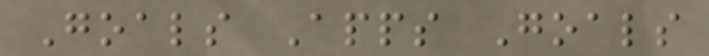Goals Apps Goals
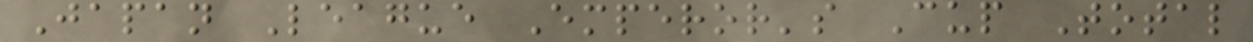Japan League Emperor's Cup Total
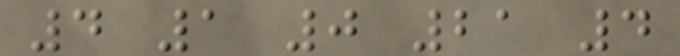4 1 0 21 4
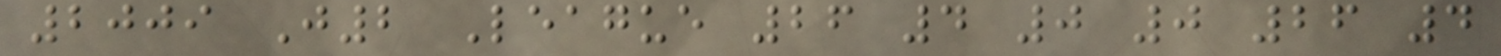2009 J2 League 26 4 0 0 26 4
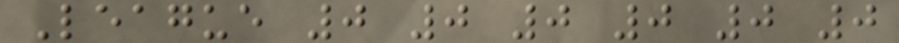League 0 0 0 0 0 0
